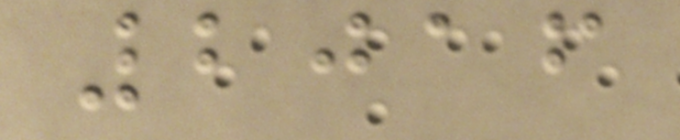2016
